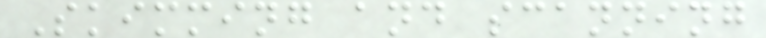Skimming and scanning
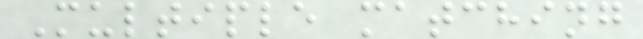Multiple matching
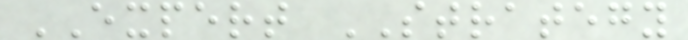EXPERT STRATEGY
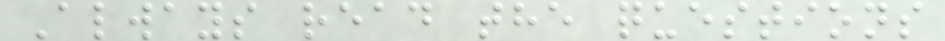Always read the questions
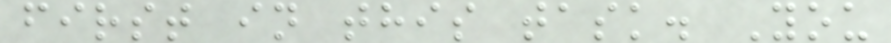first in this task. You
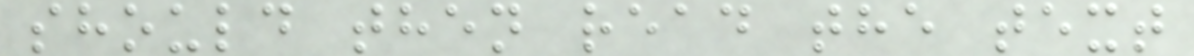should then read the text
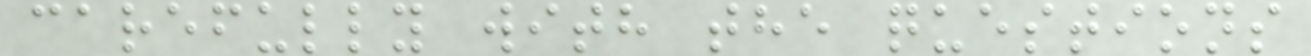carefully with the questions
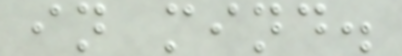in mind.
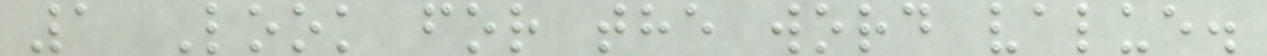1 Look for the word value.
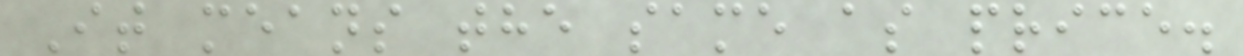It means the same as price.
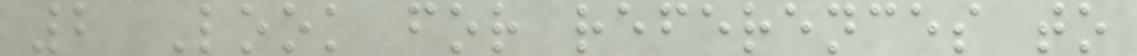2 Look for references to
